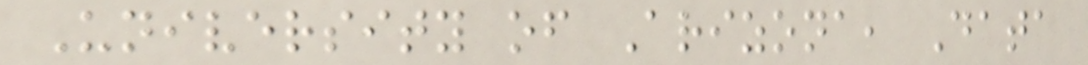University of Arizona, Data
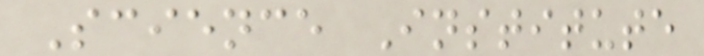Science Institute
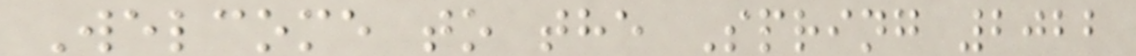Welcome to the Spring 2022
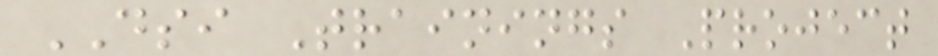DSI Trainings Project
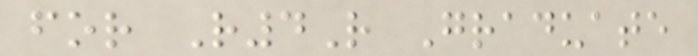for R4R Graduate
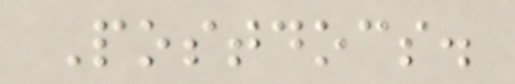Postdocs.
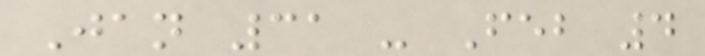Jan 31 - Feb 4
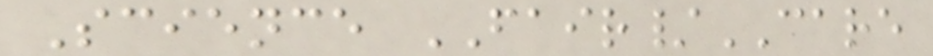Science FAIR/CARE
